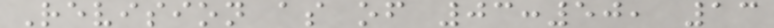Revision as of 03:50, 13
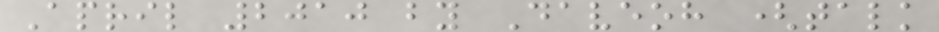April 2010 by Daveoh (talk
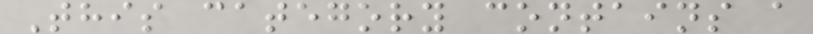This category contains a
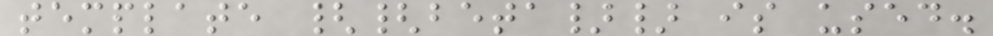template {{beta}} is used.
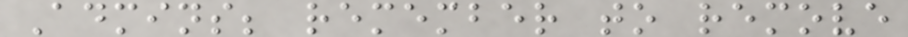Admins; remember to remove
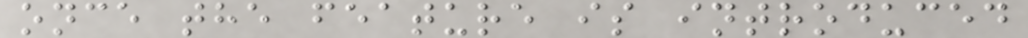once the feature is introduced
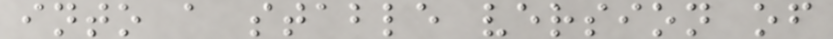into a stable version of
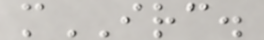mIRC.
